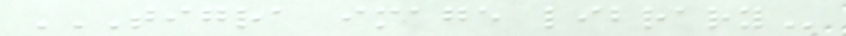TIGRA IMAGE LIBRARY
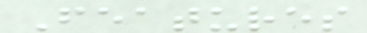Features
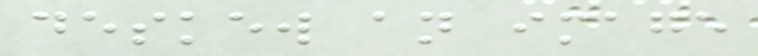deskew an image
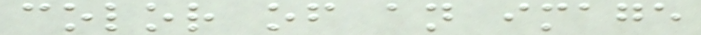color of an image
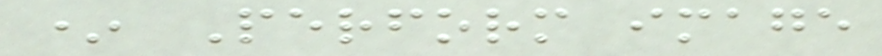* Perform image
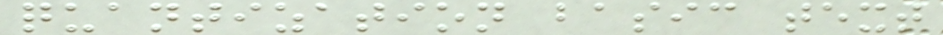quantization basic text
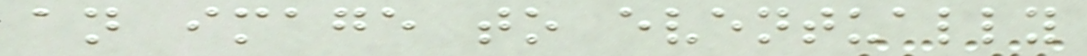an image to eventually
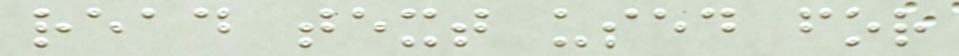read text used for
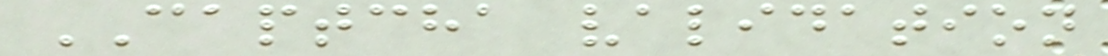CAPTCHA validation
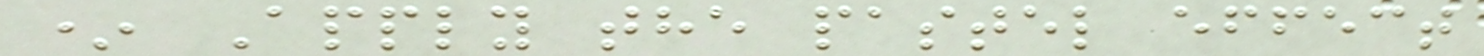* Apply the pastel effect
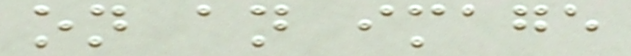on an image
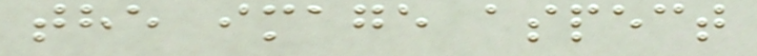the image aspect
